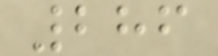286
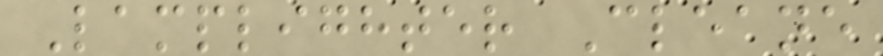Lamplighter Cleane
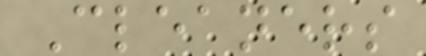Cleaners
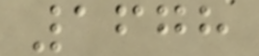1678
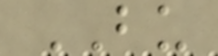BU
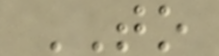TO
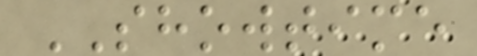SHOWTIME
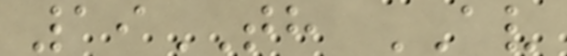19TH AV
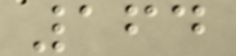164
